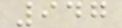947
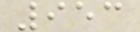953
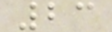23
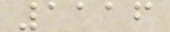1116
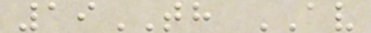19TH AV
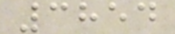3854
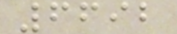6692
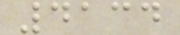4134
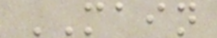MAIN
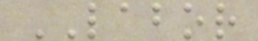LABOR
